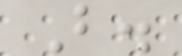B.
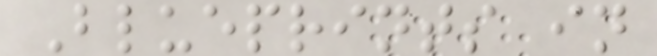Blueprints in
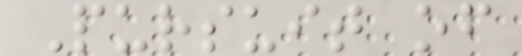Pursuit of
